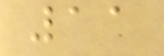11
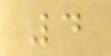4
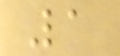1
